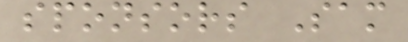sponsors Sam
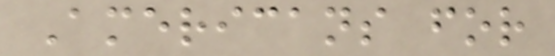Americans for
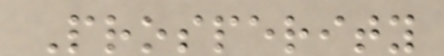Prosperity
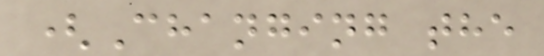(Changing the
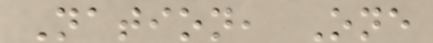Nation, One
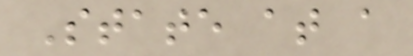State at a
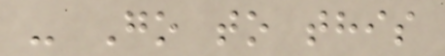- Go to this
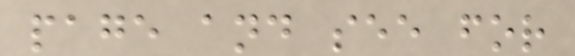page and see for
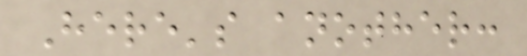Here's another:
